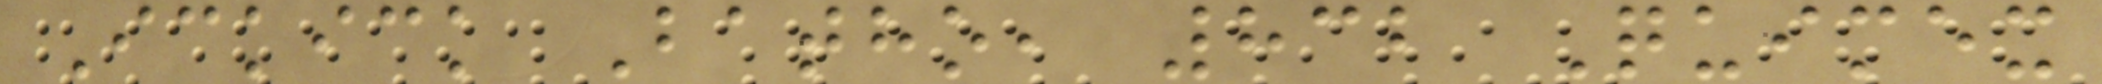Ickick Batho, 832 Quimex
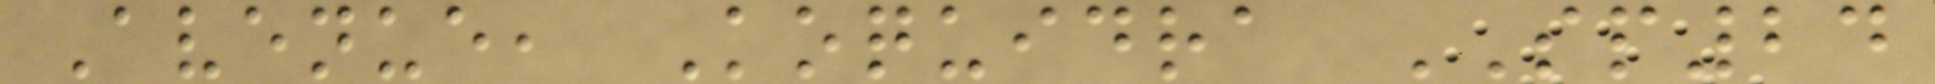Avenue, Koquidra SP24
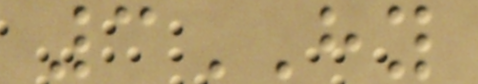3HY
